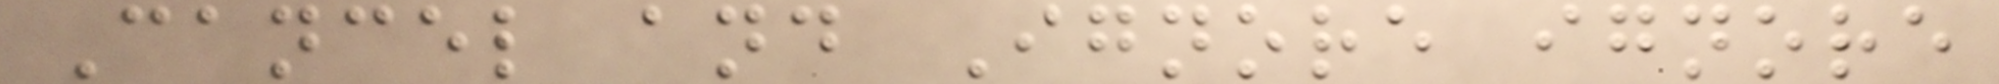Cancel and Ignore ignore
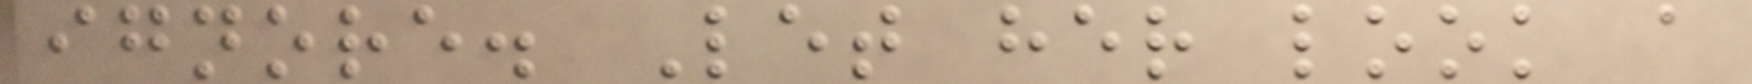ignore. Let her look a
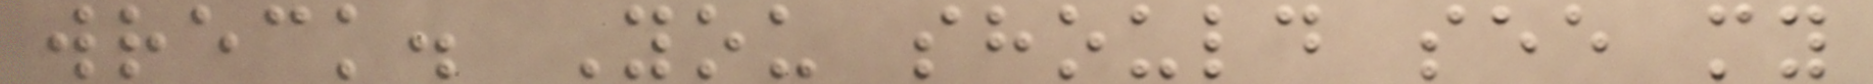wreck. You should see my
